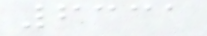6331
